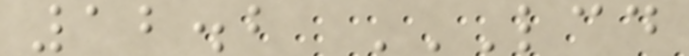12.2 LCD
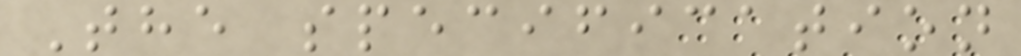The specification
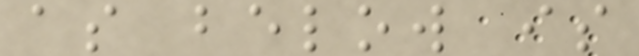as below is
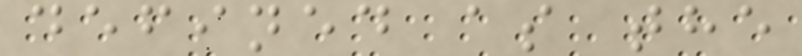defined as the
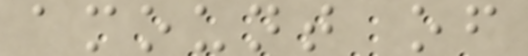amount of
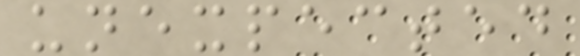unexpected
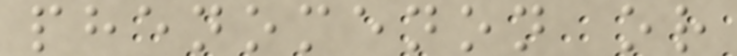phenomenon or
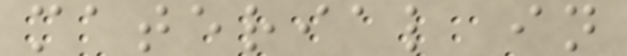material in
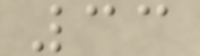33
